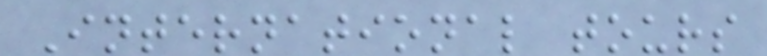International tours
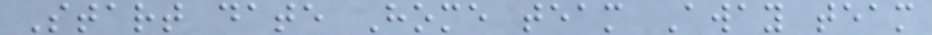Start date Home team Away team
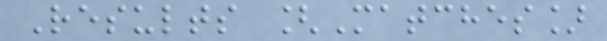Results [Matches]
